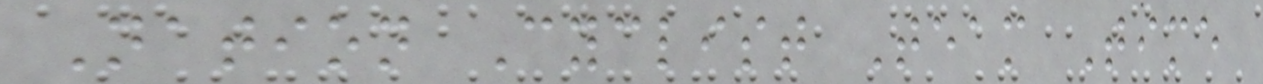Nation Cyclist Team Time
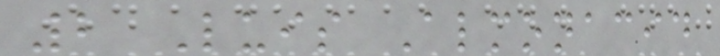2 Luis Almonacid
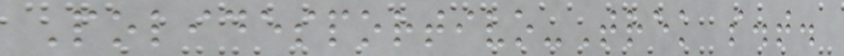Polidesportivo-Trek s.t.
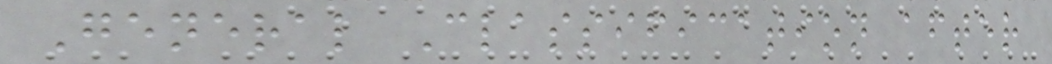General Classification after
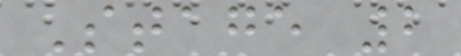Stage 2
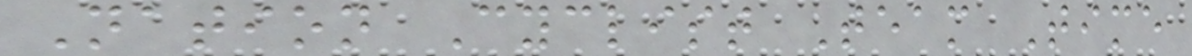Nation Cyclist Team Time
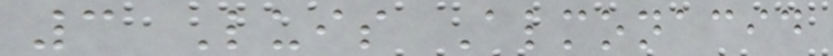3 Luis Almonacid
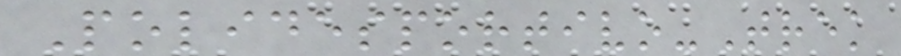Polidesportivo-Trek
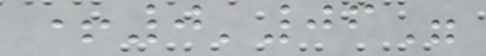+0'06"
